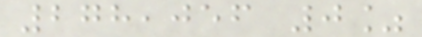278,056 0%
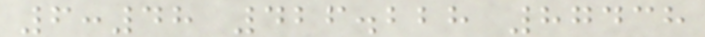6:48 426.228 87438
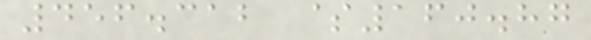456.312 $160.87
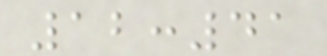12:41
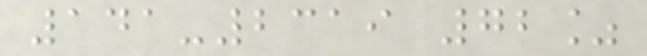141-2319 72%
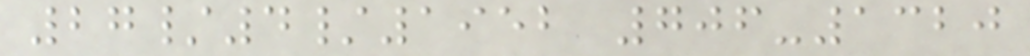27/4/1952 706-1320
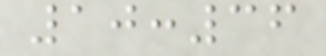10:36
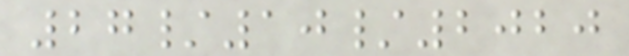27/10/2020
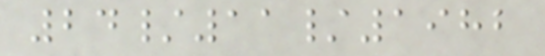24/11/1982
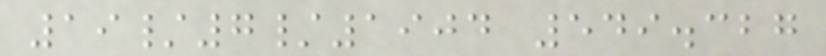19/7/1904 549.327
